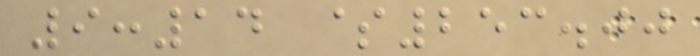9:14 $253.00
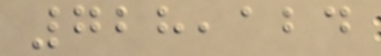728,124
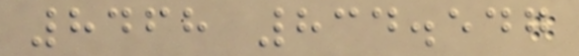8468 834.547
